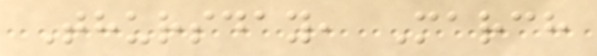Thursday, March
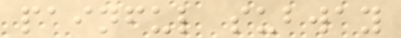painful subway
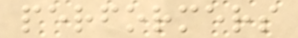performers
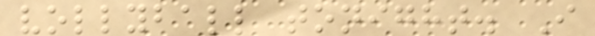vollyball tonight. I
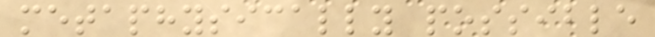metaphysically possible
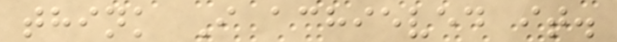think I achieved it.
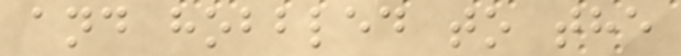and hobbled to the
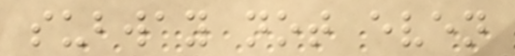subway not even
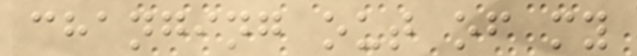changing out of my
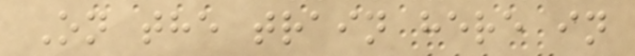On the train here in
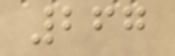267
